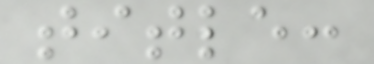title:
